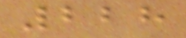228
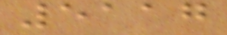5117
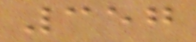357
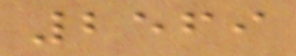2569
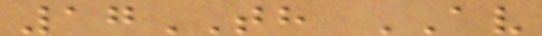17TH AV
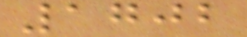1702
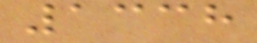1338
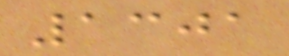1301
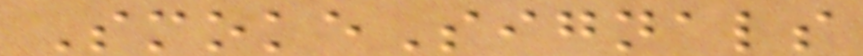SmokeSignals
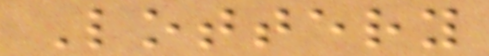Lottery
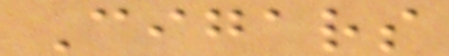Cigars
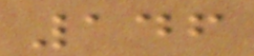146
